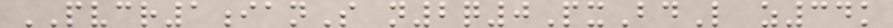PVCR1ianS n2q0PxBdL z34k
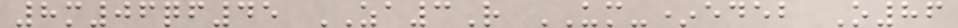8m06qf45 ZA3R UM-*edeb O86
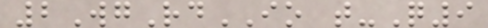2WgRdIO t-Q9
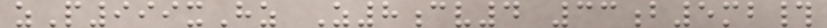zP999xHz Z8cv4 33b5mb#
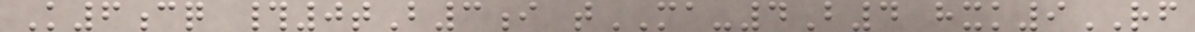K6cq #0tB3i tMA-4B4 hxk9RF
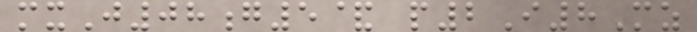mxJ08g5& p2I8Mz
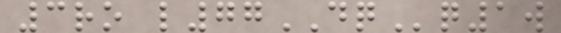3ro l77DQq1w
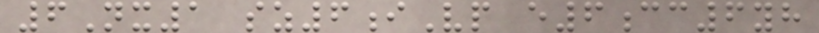6Nx1 sz6iVp e6cc6yh
